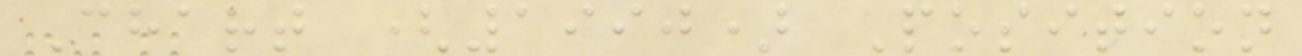Chart (1990) Position
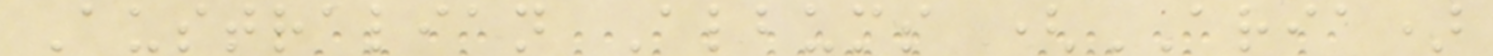Australian Albums (ARIA)
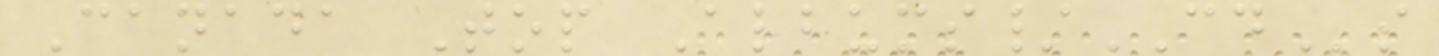Canada Top Albums/CDs
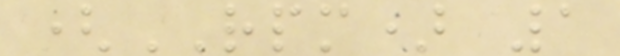(RPM) 1
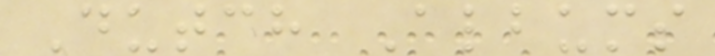Dutch Albums
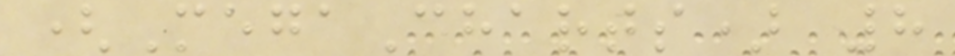(MegaCharts) 8
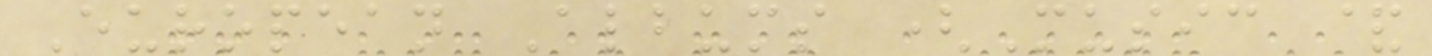European Albums (Music &
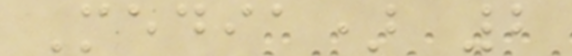Media) 2
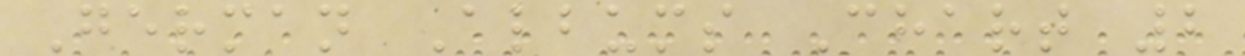German Albums Chart 2
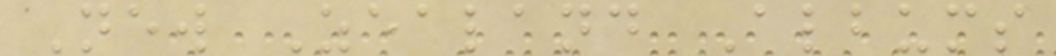New Zealand Albums
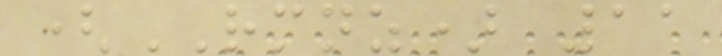(RMNZ) 11
